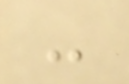-
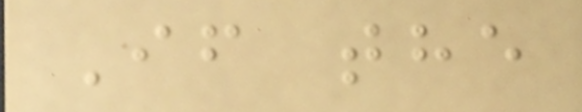If the
